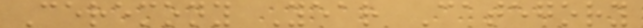Ceremony Year Category
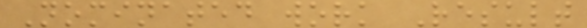Nominated work Result
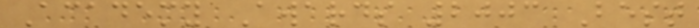Academy Awards 2003 Best
